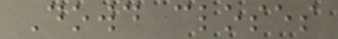Dowd closes
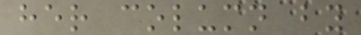her column by
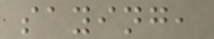saying,
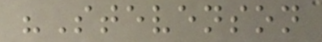"Stevenson
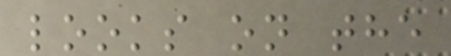looks on the
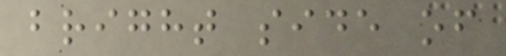bright side of
